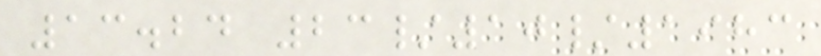13.24 23/10/1983
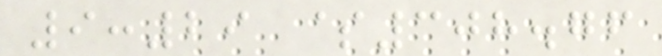9:29 $308.76
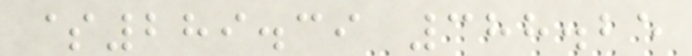$289.39 388.25
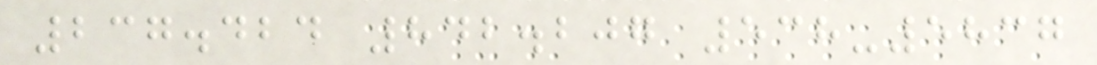237.424 842.207 538-5837
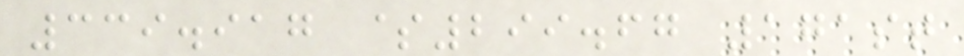339.917 $299.67 171st
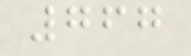767
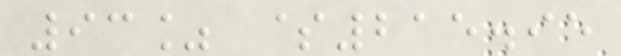93% $215.95
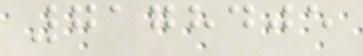7178405
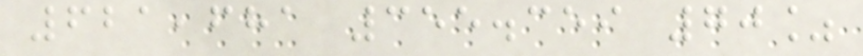621,681 355.359 70%
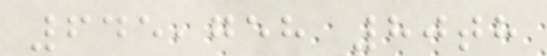645,758 80th
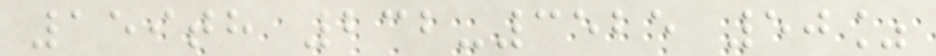159th 232-3525 50%
